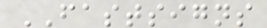FASTSIGNS
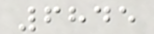6845
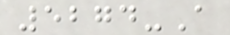5274-A
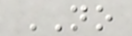NO
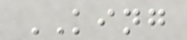KING
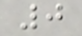0
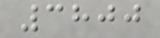3800
